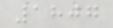1807
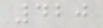420
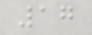17
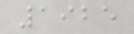1925
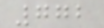772
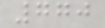770
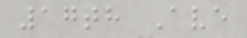17th Ave
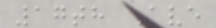17th Ave
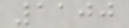1100
